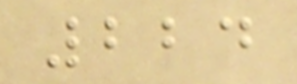224
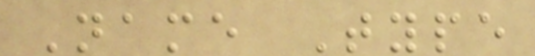Name Type
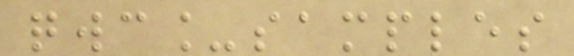qwc_samples
